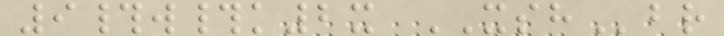9#w#k2x XSHbr
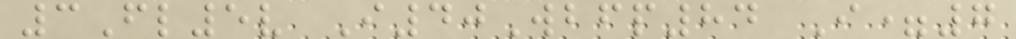3Fl5v I40Wbfp84 I=7
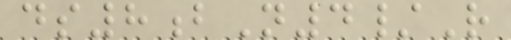ds8bN4/R
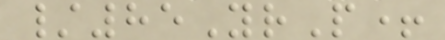/85YrP+
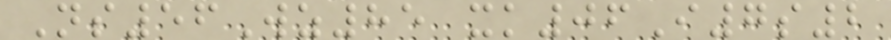Ns56Wz85 xk06I7s2
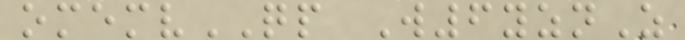omemvQP W6yznZ
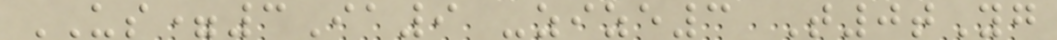US=3Ia9 -zize3 T0tYg
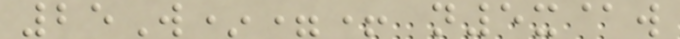25W*=+ n5x@w
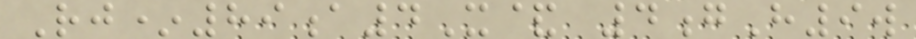Rj*89a4X& 4gH9w
